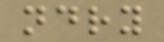ndry
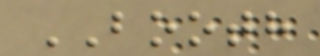BOOTH
